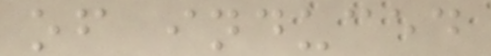of induced
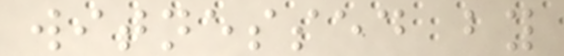witnessed by
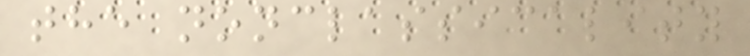the nonclassicality
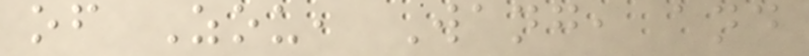of Zou, Wang, and
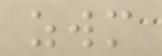zwm
